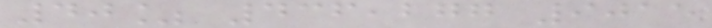40% 436,277 9015
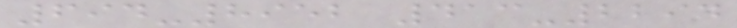694-8952 413-2294
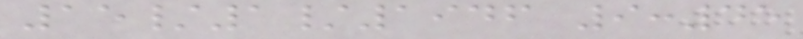15/1/1946 9:45
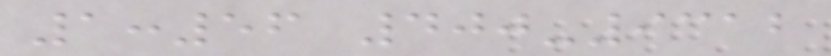1:56 400-9312
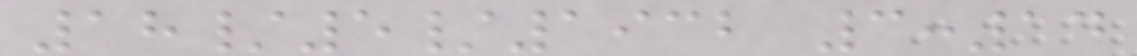18/5/1932 3:14
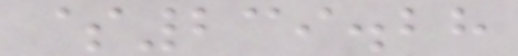$239.28
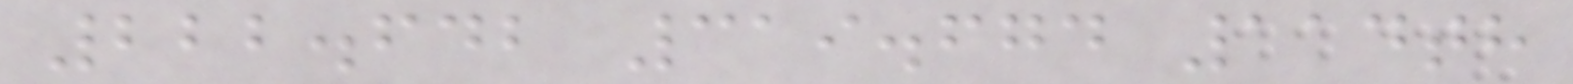222.642 319.674 114th
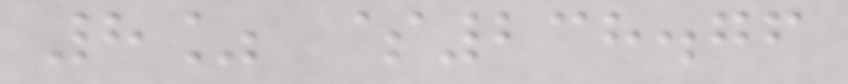8% $238.76
